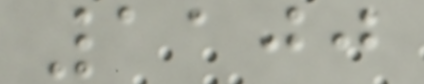1100
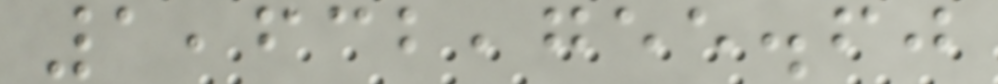1,632,755.60
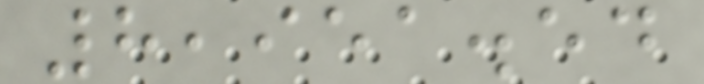8,951.54
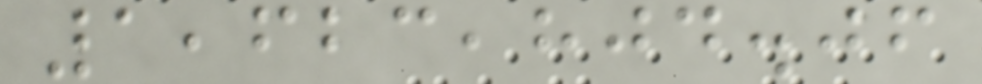1,623,804.06
